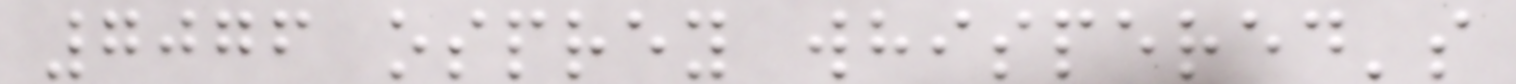7076 osprey whispered's
